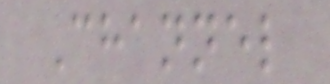Channel
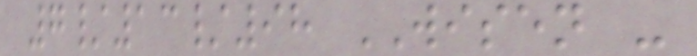7/13/98 WISEN -
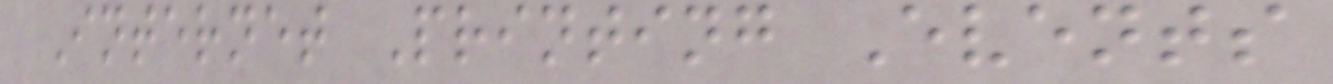Internet Printing Events
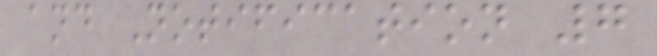and Notification 7
